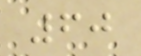60
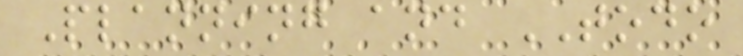Planning and TODO
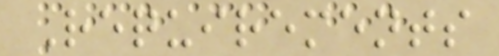Requirements
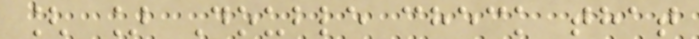[ ] Double check that
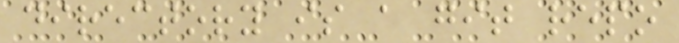directory is a git repo
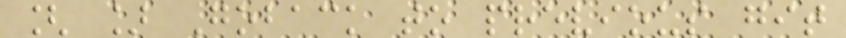[ ] Goback to previous git
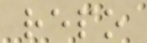repo
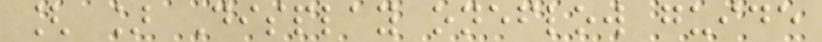[ ] Display oneflow guide
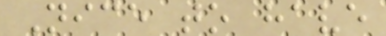Nice to have
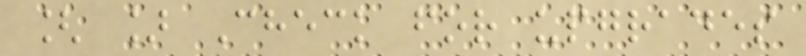[ ] Check for upgrades
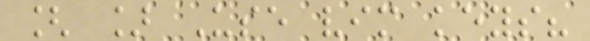[ ] Use vim keys?
